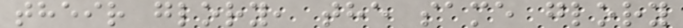their glory, the same glory
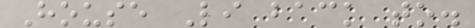House Li back to.
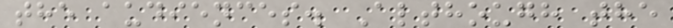the audiences. Although the
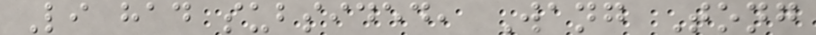Li had subsided, Wang Tong
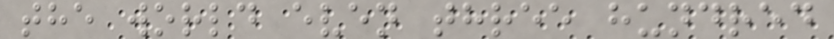the world even three hundred
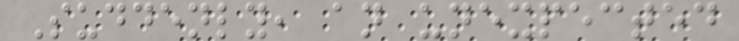Suddenly, an unexpected
